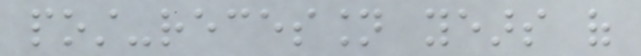post-recession years of
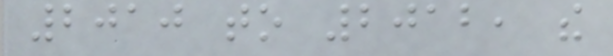2010 to 2012, the
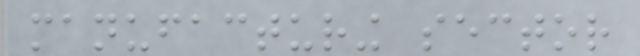manufacturing sector
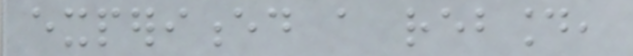experienced a rebound,
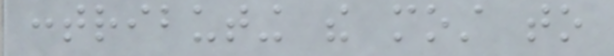contributing the most to
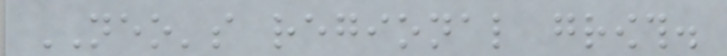NEO's regional growth.
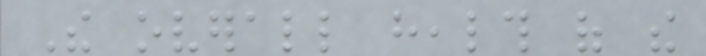The overall health of the
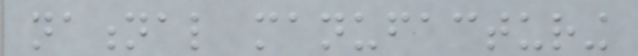national manufacturing
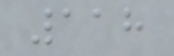118
